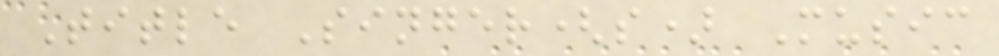Title Singer(s) Music
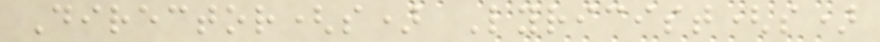Director(s) Lyricist(s)
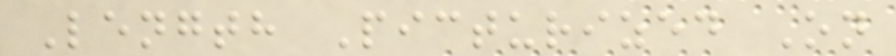Length Picturized On
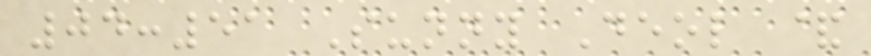04:51 Sunny Deol &
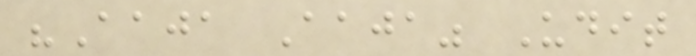"Aaja Aaja" Udit
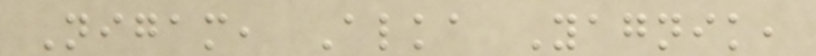Nigam, Alka Yagnik,
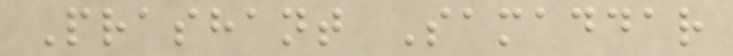Prashant Samaddar
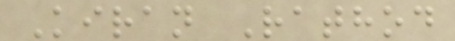Kiran Rathod
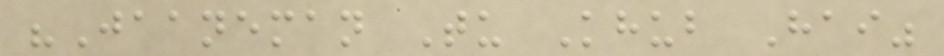"Jaaneman Tu Khub Hai"
